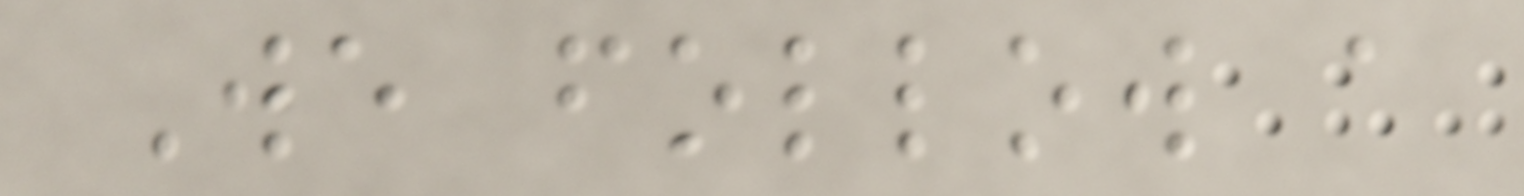We follow a
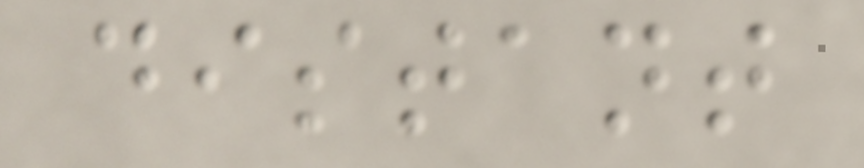distant
